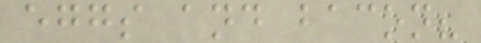eggs and bacon?
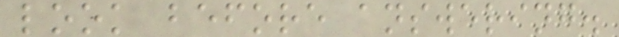look before answering.
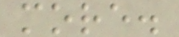more.
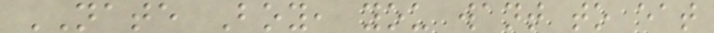NATE Boy, you want to eat
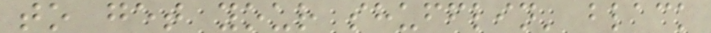to get your shufflin' black
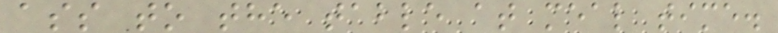ass to the table at meal time.
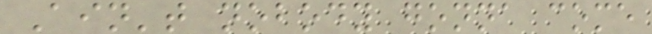Ain't nobody gonna come
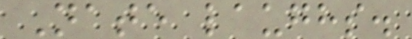Nate laughs.
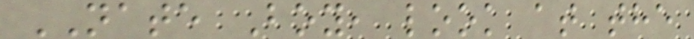NATE Boy, look at the
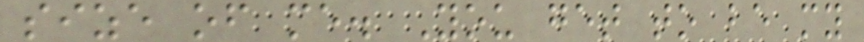size of me. You get to be my
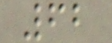62
